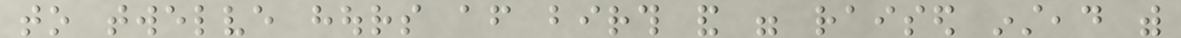to twelve hours after birth and were raised instead with
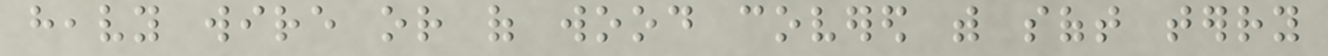heavy wire or of wood covered with soft terry
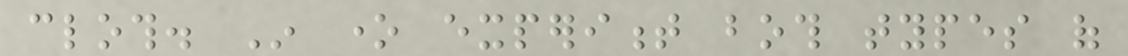cloth. In one experiment both types of
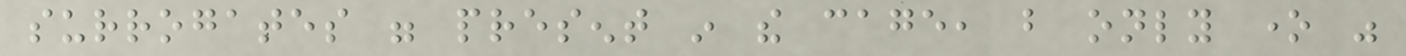surrogates were present in the cage, but only one was
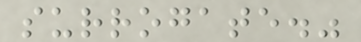surrogate."
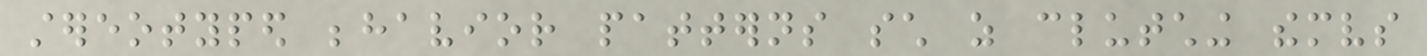stereotyped behavior patterns such as clutching themselves
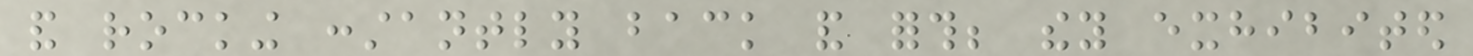and rocking constantly back and forth; they exhibited
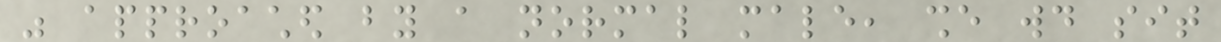was approached by a normal male, she would sit
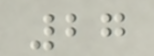27
